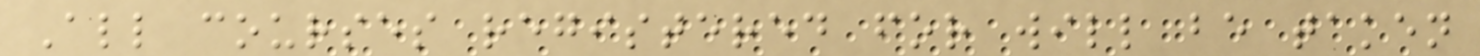All courses registered for will be taken
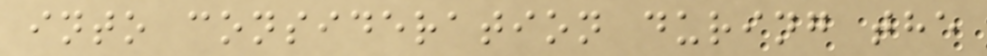into consideration during the
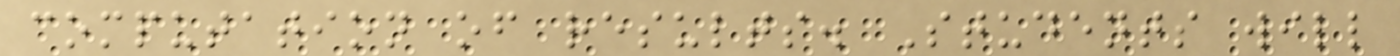computation of results. Students will
